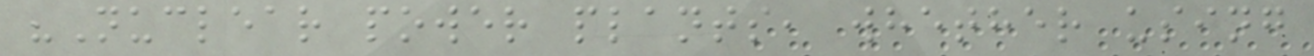"Nuclear power plants, whether using
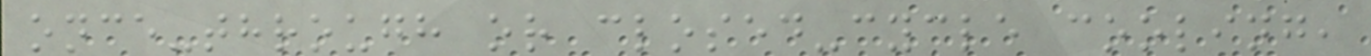once-through or closed-cycle cooling,
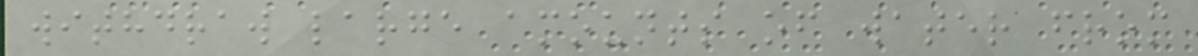withdraw large amounts of water from
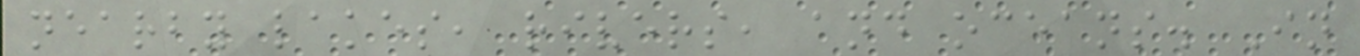nearby lakes, rivers, and oceans. In
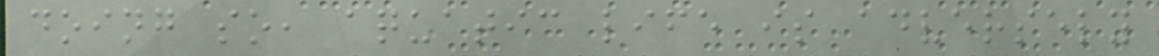doing so, aquatic life is adversely
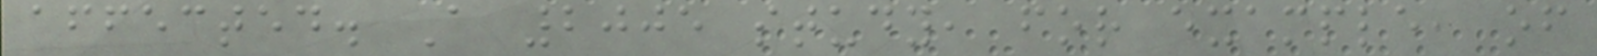affected. A 2005 study, for example, of
